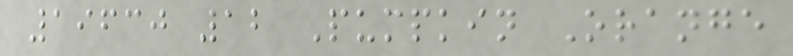19630 12 Pumpkin Orange
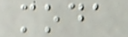moda
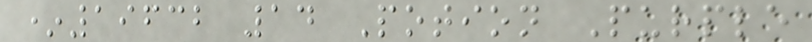*19632 14 Potion Purple
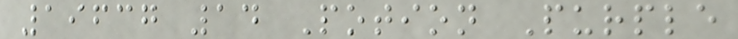19637 14 Potion Purple
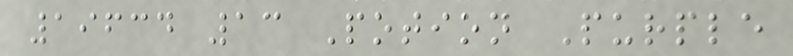19634 13 Potion Purple
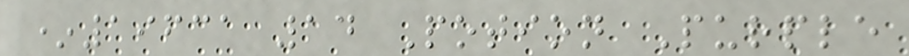*19631 14 Potion Purple
